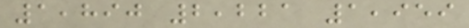1,890 2,221 1,959
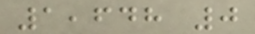1,648 0
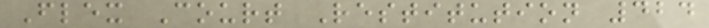Flex Court Restitution 424
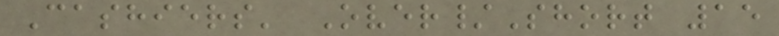Cashiers' Over/Short 15
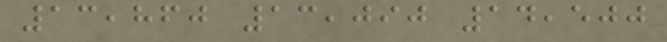13,860 13,090 14,500
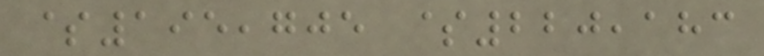$195,705 $220,183
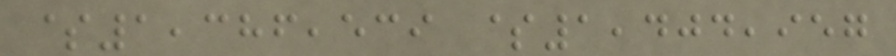$1,386,539 $1,404,957
